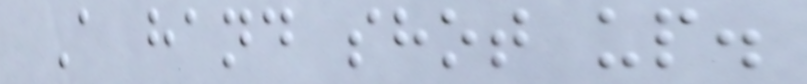A hand shot up.
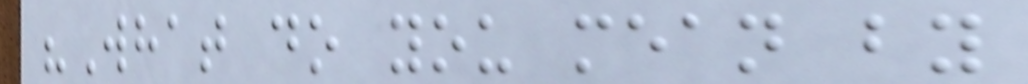"What do you mean by
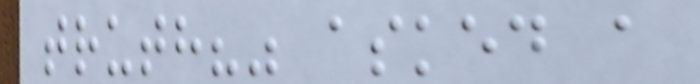truth?" asked a
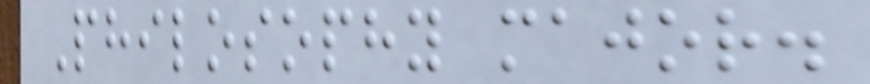Philosophy major.
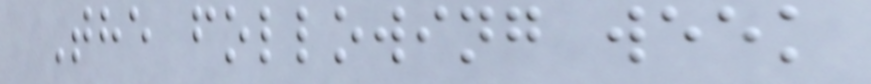The following week
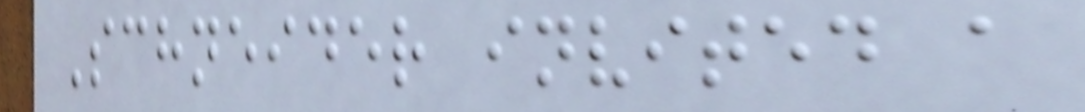Schneider invited a
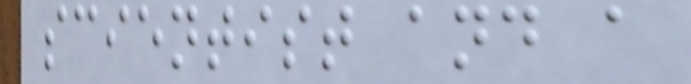scientist and a
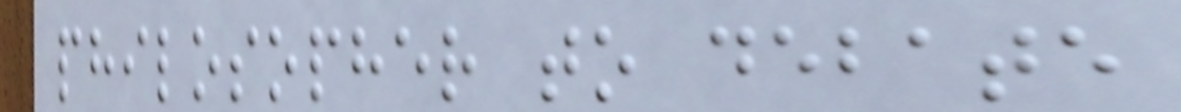philosopher to debate
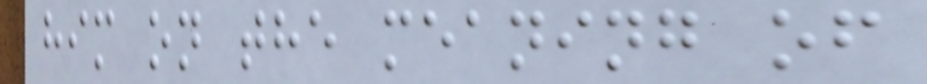him on the meaning of
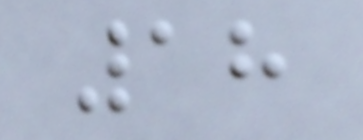18
